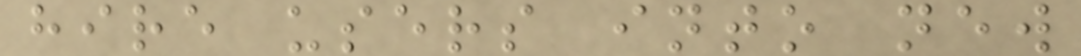hire users into new
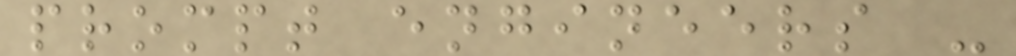prompt engineers -
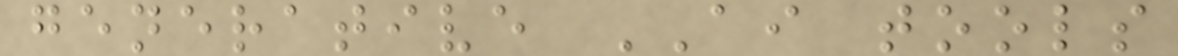generative AI tools
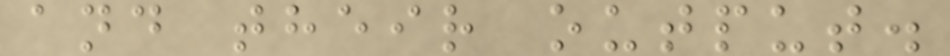and their output.
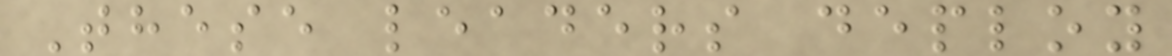These leaders deploy
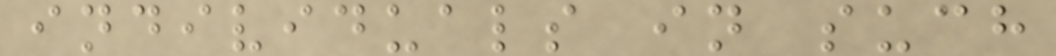individuals in such
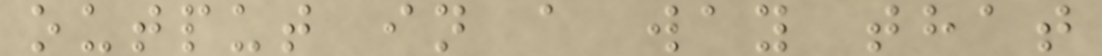output in a way that
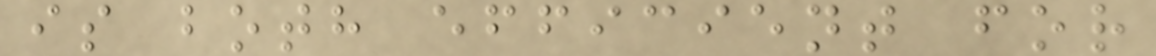is both efficient for
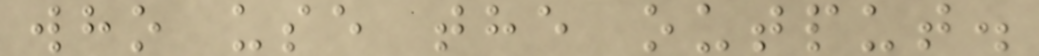who use the output.
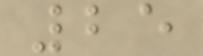25
